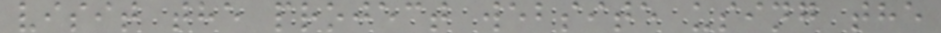visit the project website using the
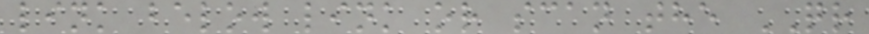link below link or scan the QR
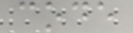code
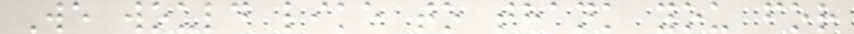We would like to thank you for
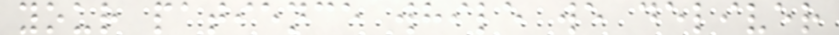your patience while we deliver
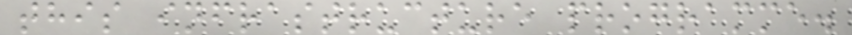this infrastructure programme.
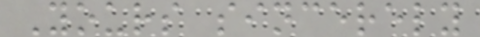Yours sincerely
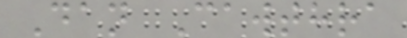Dan Cawthra
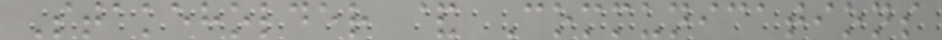Stakeholder & Communications
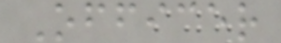Officer
